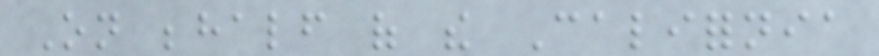On behalf of the California
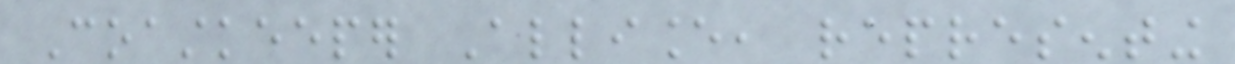Coastkeeper Alliance, representing
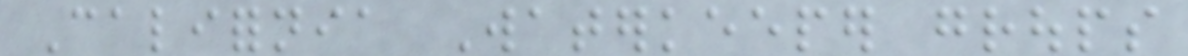California Waterkeeper groups
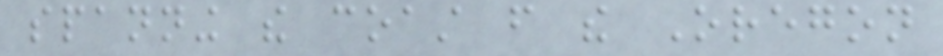spanning the coast from the Oregon
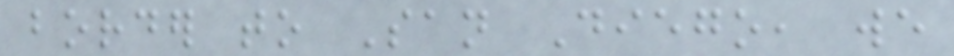border to San Diego, we
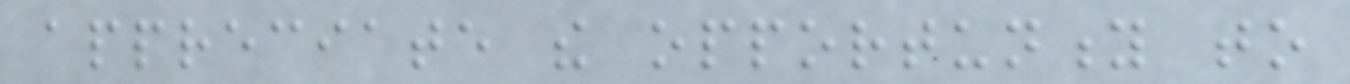appreciate the opportunity to
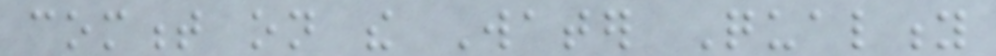comment on the Water Quality
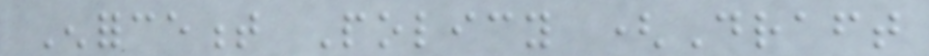Enforcement Policy (Draft
